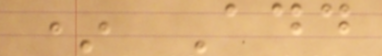* Add
